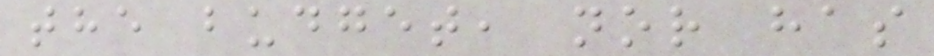the budget, nor has
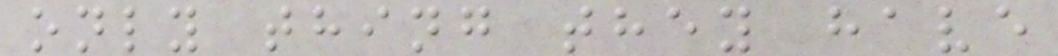only thing they have
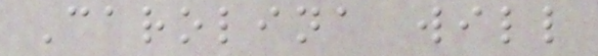Carolina will
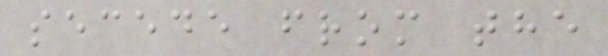secede from the
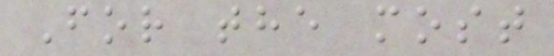For the most
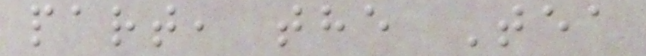part, the Tea
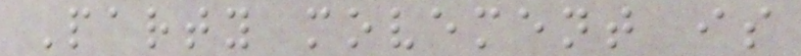Party movement is
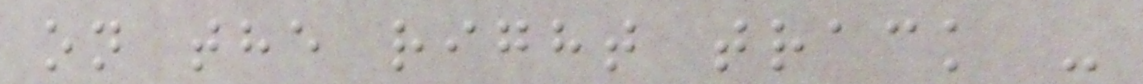on the right track -
